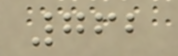762
